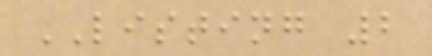LISTING 2
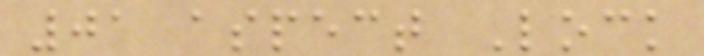01 aspect Lock
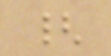{
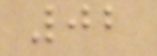02
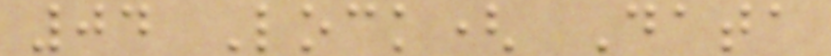04 Lock( Data
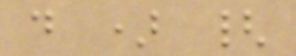d ) {
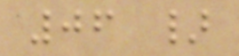06 }
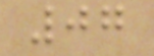07
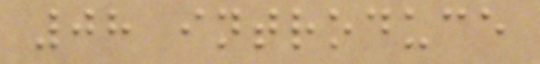08 introduce
